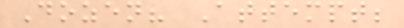Dozen? Attempt;
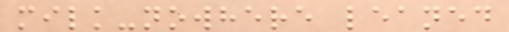milk-nowhere leaned
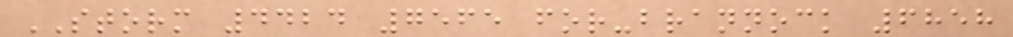STORM 4424 7565 for-brannock 6858
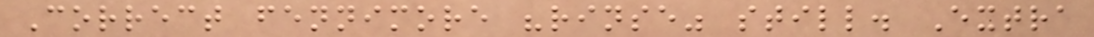Correct fennimore "rinse" still. Extra
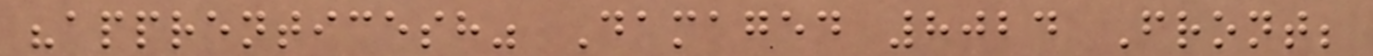"apprenticesh" Damaged 8024 Front;
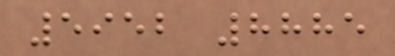5952 8885
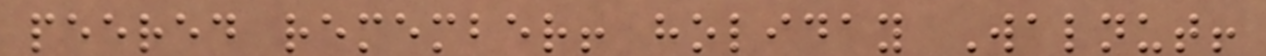peered remember! holiday Walnut!
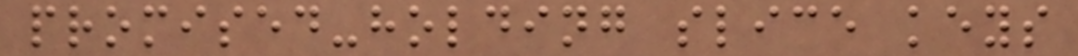promised-holding slice keys
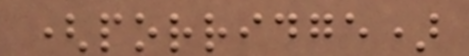(porridge)
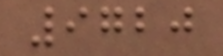9720
